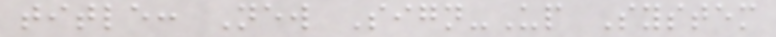title: New Sign-Up System
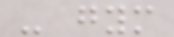- gym
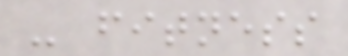- fitness
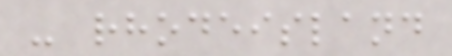- rhodeisland
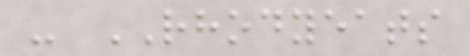- RHODYEATS
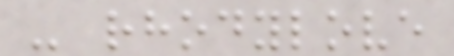- rhodylove
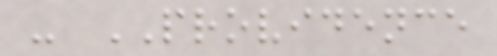- PROVIDENCE
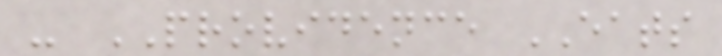- PROVIDENCE EATS
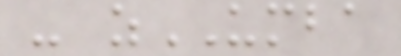- zUMBA
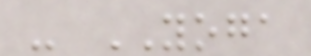- YOGA
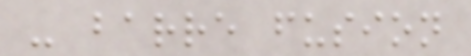- barre fusion
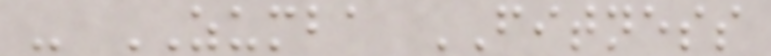- ZUMBA FITNESS
